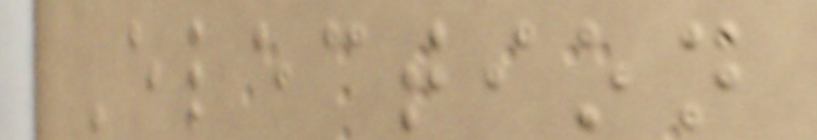Election
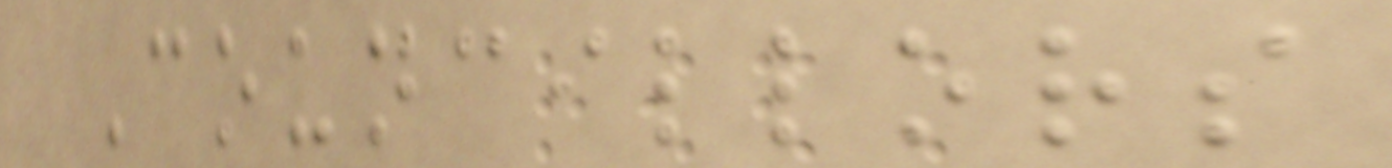Councillors
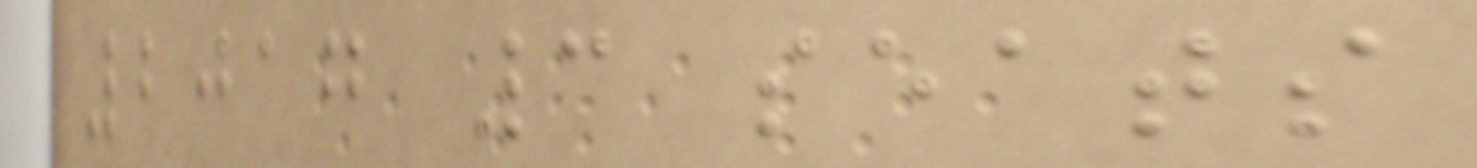2017 3 seats
